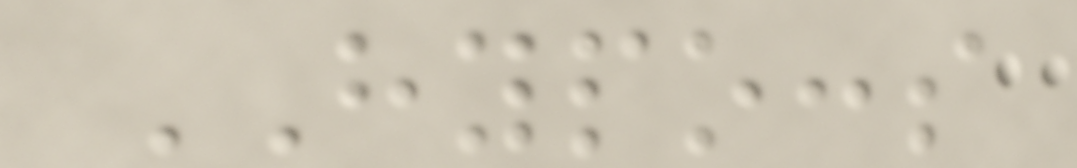HYPOCCS
